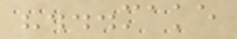"...make
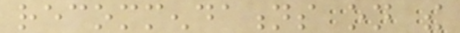recommendations on the
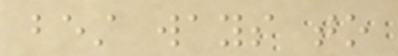best ways to
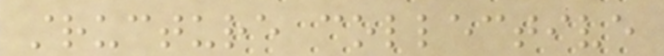structure collective
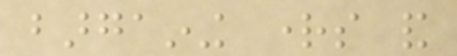bargaining rights and
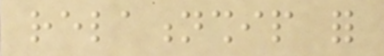relationship for
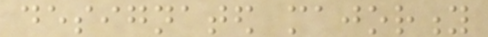designated majority
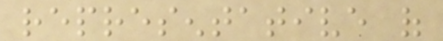representative of
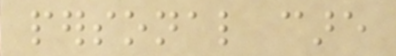personal care
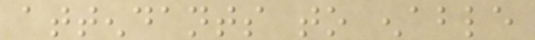attendants to enable
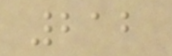212
